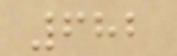682
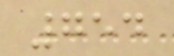754
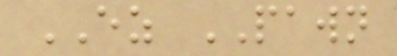EZ PAWN
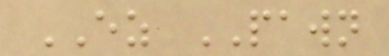EZ PAWN
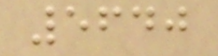5640
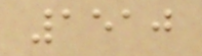1510
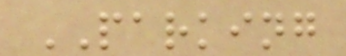PARKING
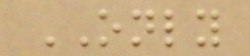ONLY
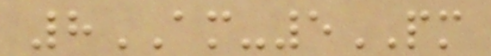8AM-5PM
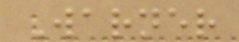Warner
